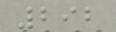292
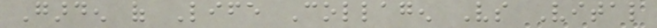Garden of Life Collagen Vs Vital
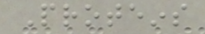Proteins
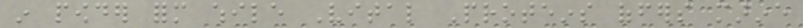in powder form while Vital Proteins offers marine
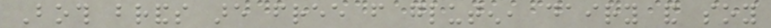Both brands are free from gluten, dairy and soy
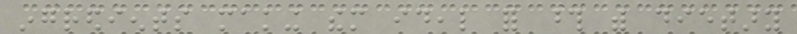ingredients making them ideal for those with dietary
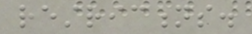restrictions.
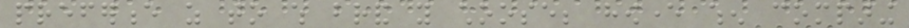preference as to which brand you choose; however when comparing
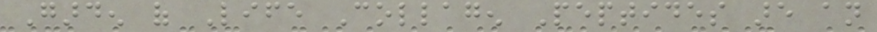Garden of Life Collagen Peptides are an
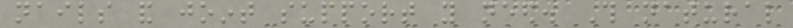nails and joint support you need. This natural
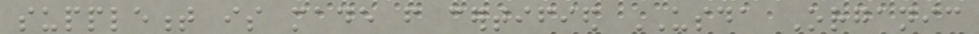supplement is made from certified USDA Organic
